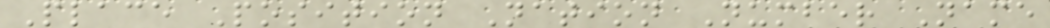Place Position Nation Number Name
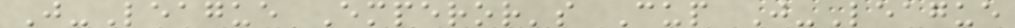J-League Emperor's Cup J-League
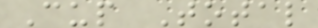Cup Total
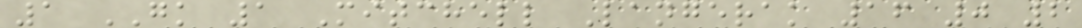1 GK 1 Mitchell Langerak 16 0 2
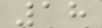18
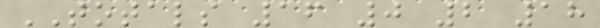TOTALS 16 0 2 18
